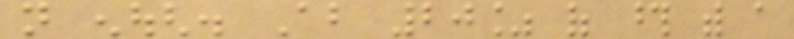not enough. About 20% of those with a
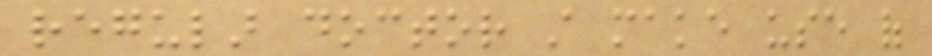regular doctor still make use of
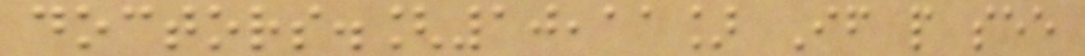doctors.[10,11] If people see
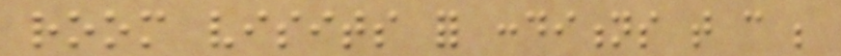room visits for conditions that can be
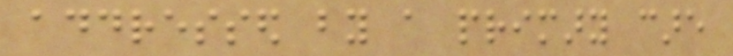addressed by a primary care
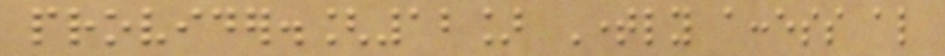provider.[12] Timely access also
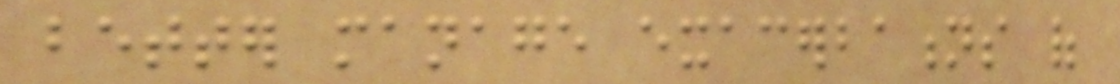better manage exacerbations of
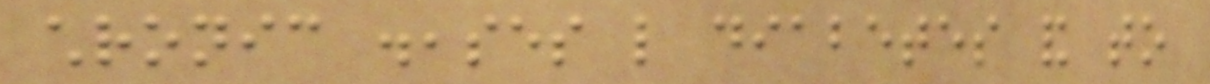chronic diseases like diabetes and to
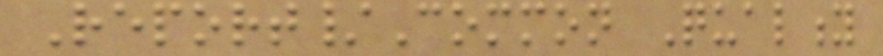Report/Common Quality
